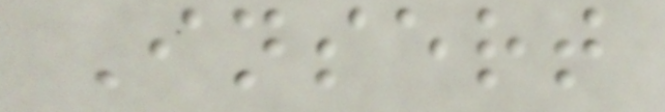Insert
